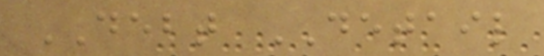DEBT DETAIL
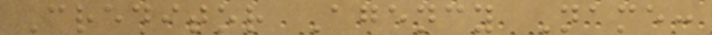Creditor Agency Name:
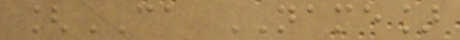[CA NAME]
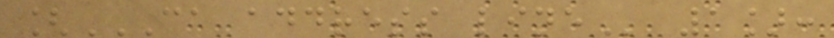[CA ADDRESS LINE 1]:
